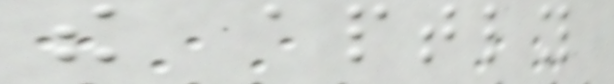the aptly
